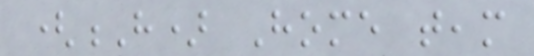(H) Home team
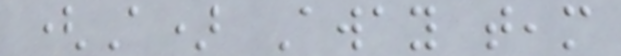(A) Away team
